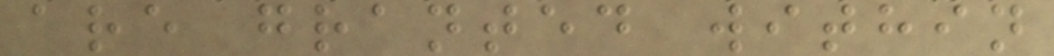are granted within
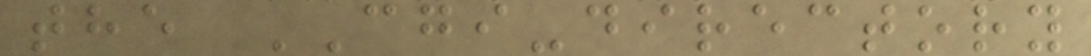the CGI-directory
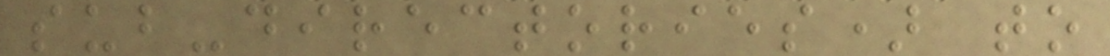sub-directories) to
